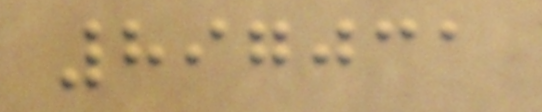897031
